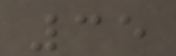35
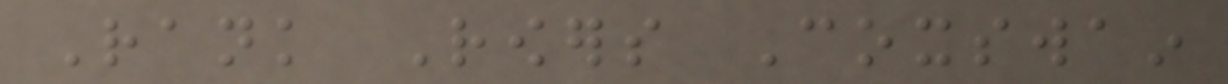Rank Rowers Coxswain
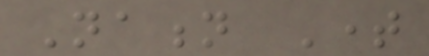Nation Time
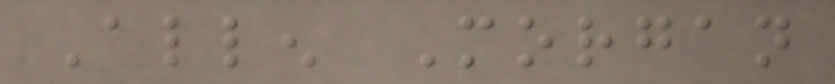Allen Morgan
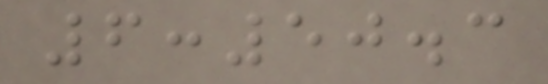6:50.3
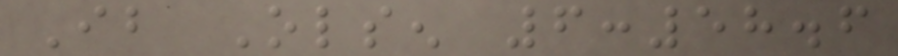Ib Olsen 6:58.6
